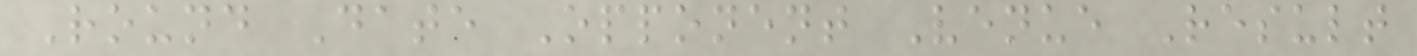Round Date Opponent Venue Result
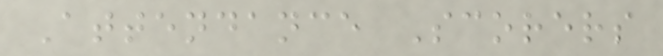Attendance Scorers
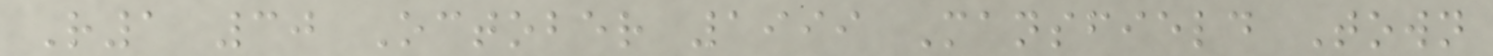R1 30 October 1999 Mansfield Town
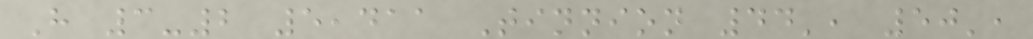H 3-2 5,411 Tinnion 44', 50',
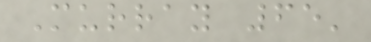Murray 65'
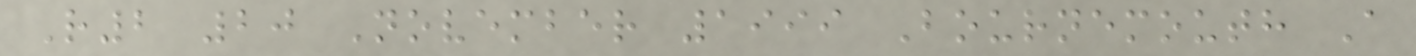R2 20 November 1999 Bournemouth A
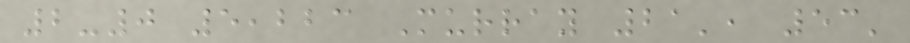2-0 5,223 Murray 21', 53'
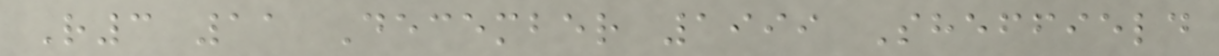R3 11 December 1999 Sheffield
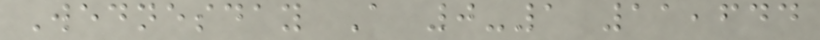Wednesday A 0-1 11,644
